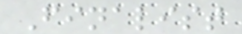Finalist
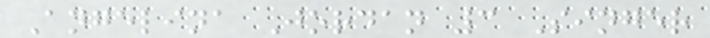Angelina Jordan 3 Singer
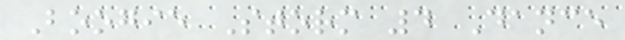Boogie Storm 4 Dance
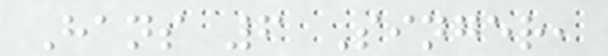Hans 6 Singer,
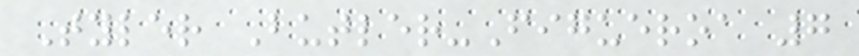Tyler Butler-Figueroa 7
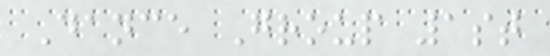Dance Group 1st
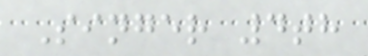Singer 4th
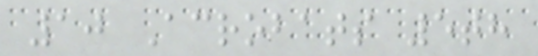10 Acrobats 5th
